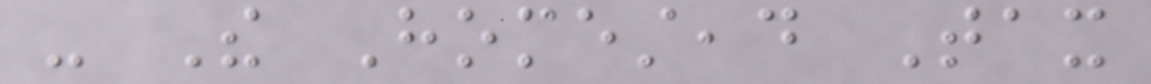- The Homestead Tax
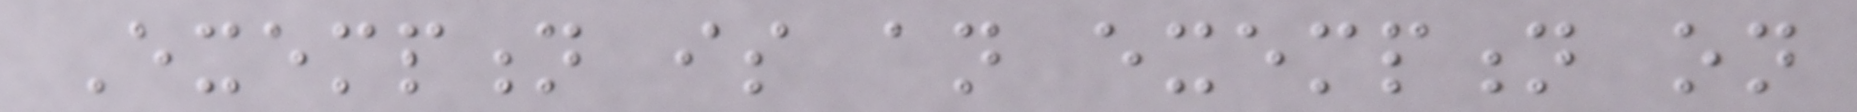Exemption is an exemption on
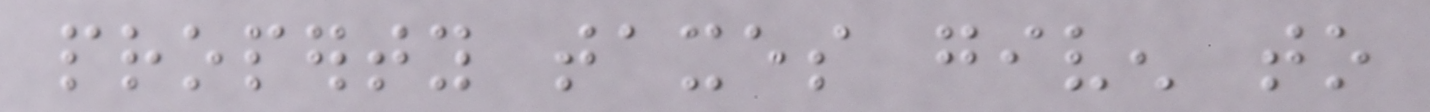property taxes given to
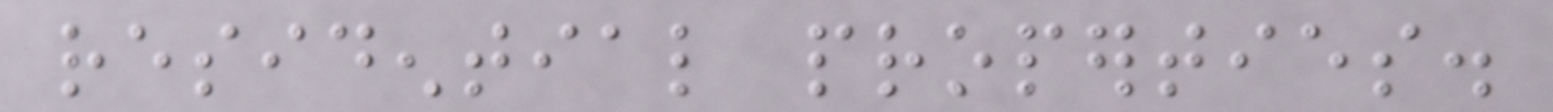residential properties.
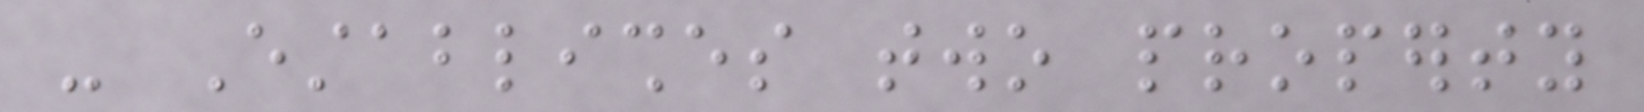- Establishes two property
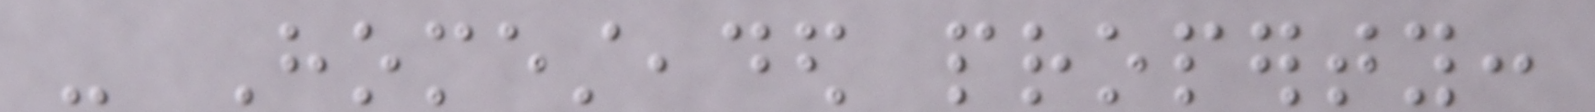- Homesteaded property:
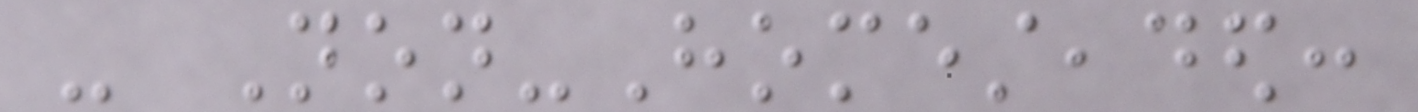- Non-Homesteaded:
